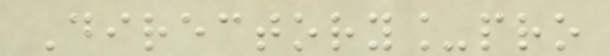Directory_pro
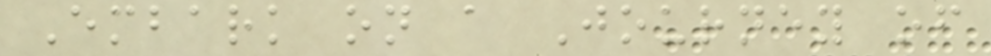Embark on a Journey of
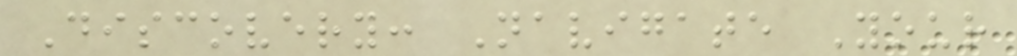Discovery: Navigate Your
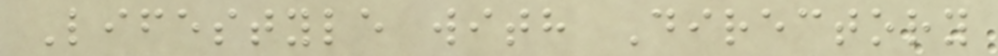Lifestyle with Directory
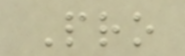Pro
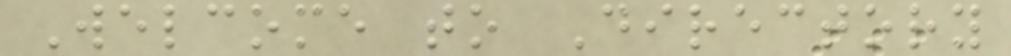Welcome to Directory
